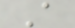A
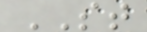ST
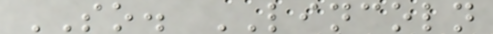SO. LINCOLN
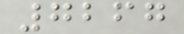7267
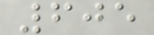605
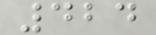424
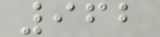962
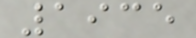1935
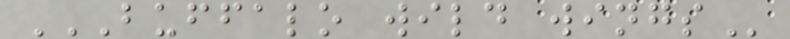BUFFALO WILD WINGS
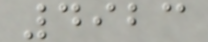4923
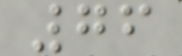76
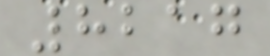8217
